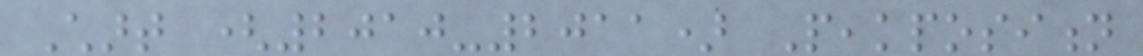Chart (2010-2011) Peakposition
